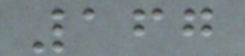167
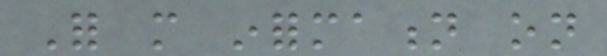For more information on
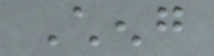Cheng
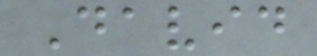David
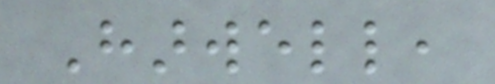Harwell,
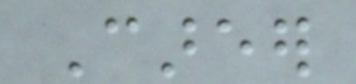Career
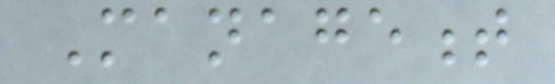Management
